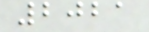2021
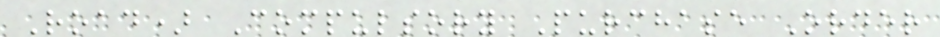Road) Compulsory Purchase Order
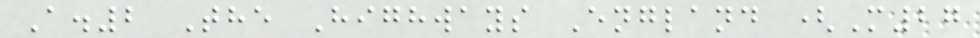A.2 The Highways England (M27
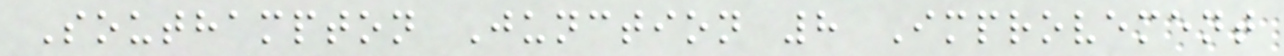Southampton Junction 8 Improvement
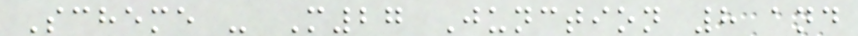Scheme - M27 Junction 8 and
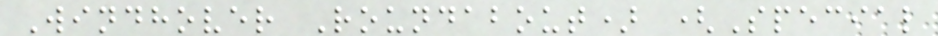Windhover Roundabout) (Special
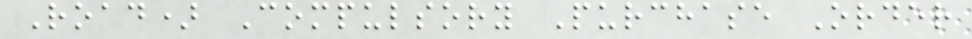Road) Compulsory Purchase Order
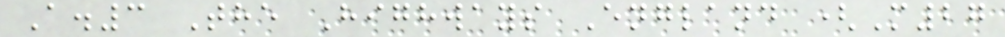A.3 The Highways England (M27
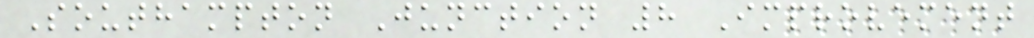Southampton Junction 8 Improvement
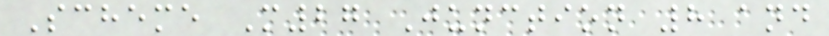Scheme M27 Junction 8 and
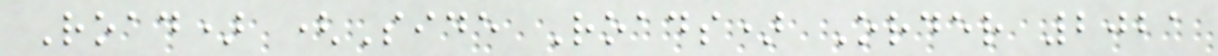Road) (Side Roads) Order 2021
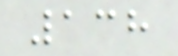138
